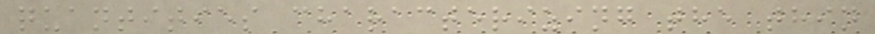quantities characterizing the thin
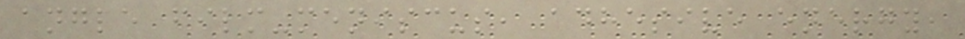angle film-meniscus, adhesive energy,
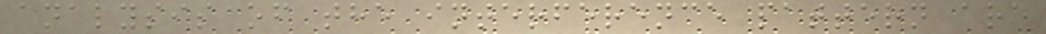analysis of the interference pattern are
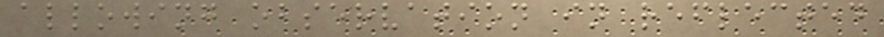allowing observation in reflected
